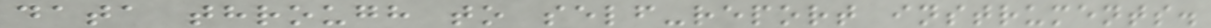data through to self-report instruments.
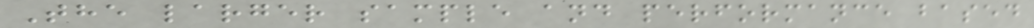The larger sample and performance based
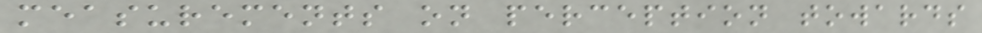measurements on perception towards
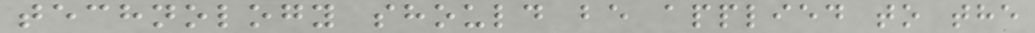technology should be applied to the
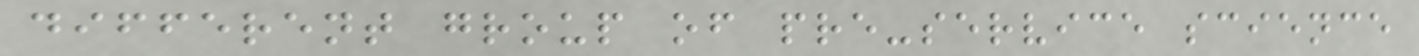different group of pre-service science
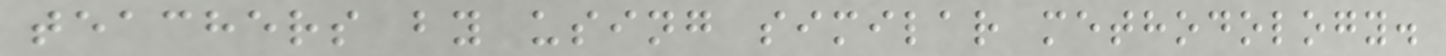teachers by using similar methodology.
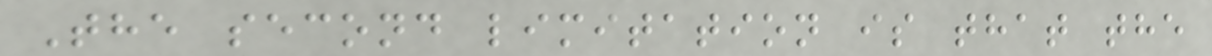The second limitation is that the
